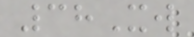38Xw
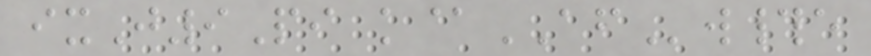ixJ9Pi k@AFw#e
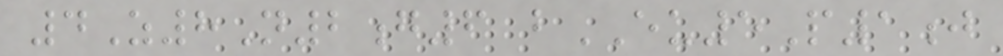4Z8N2g6 bEU5P1j
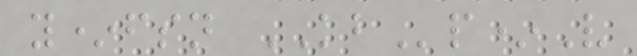y*fsn KBp*V
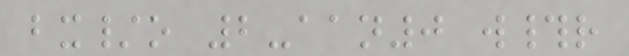bx/o 2-aan0 w#r
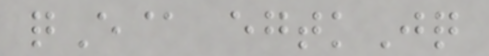qE@ egtkJq
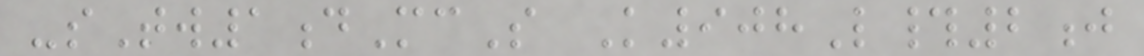-sTw1dMcS K908L#2j
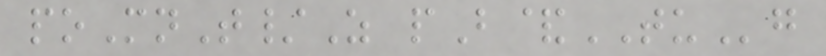poMnT/Z pB&TUg
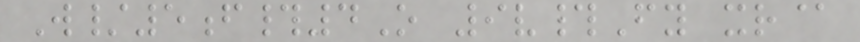W/5f#4O 9v#Fy xr@
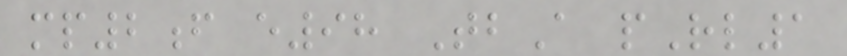mp2f e98 TbA pRl1
